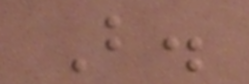B.
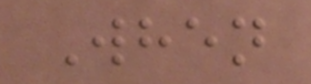When
